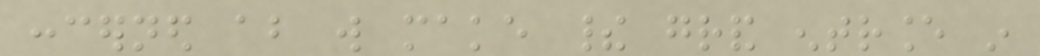concerned about will make their grand entrance in
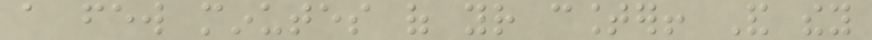a few minutes of your counter! And they
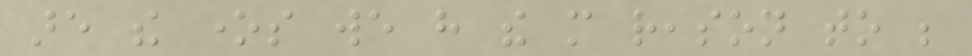are the ones we have the more reason to be
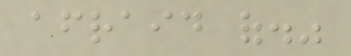afraid of."
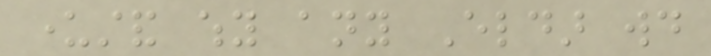understand why any Eldar would
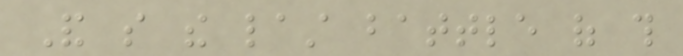And so the last battle of this
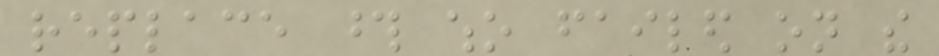replace those who failed on the
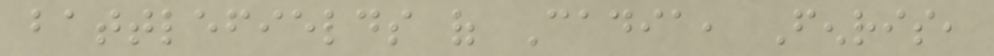battlefields of Cadia, Fenris,
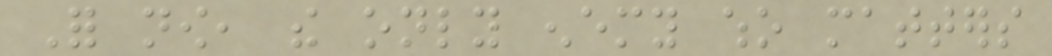For now, the only enemy who matters
